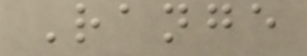Range
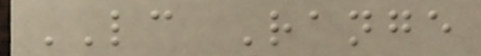LC Range
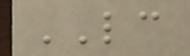LC
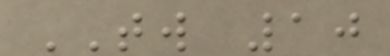TW 10
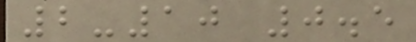2-10 0.5
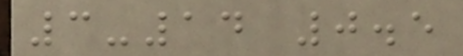3-14 0.5
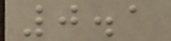0.1
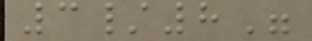3/8"
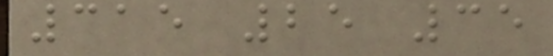315 25 35
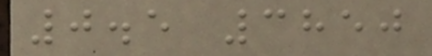0.5 3850
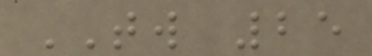TW 25
